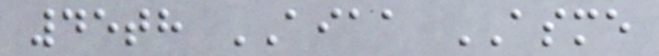45th AIAA ASME
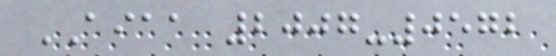AIAA 2007-0572
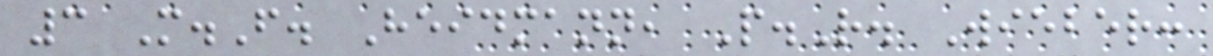3 M.F. Heidmann, P.R. Wieber:
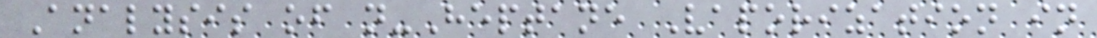Analysis of n-Heptane Vaporization in
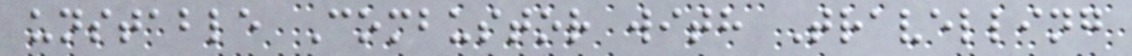unstable Combustor with Travelling
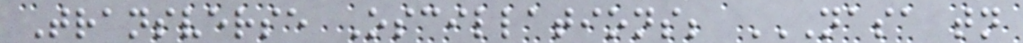Transverse Oscillations; NASA TN
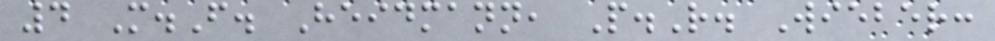4 M.F. Heidmann, P.R. Wieber:
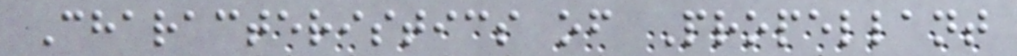Characteristics of Propellant
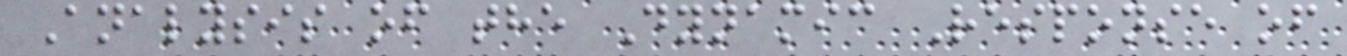Analysis of the Dynamic Response of
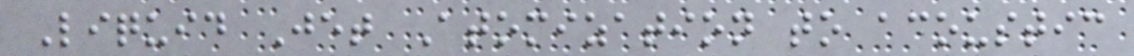Liquid Jet Atomization to acoustic
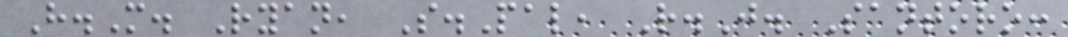H.M. Ryan, S.Pal, R.J. Santoro:
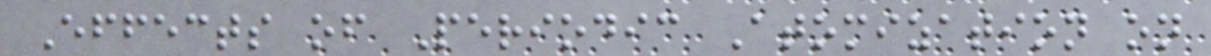Effects of Periodic Atomization on
